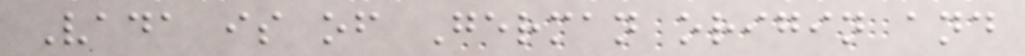Vada is of German origin and
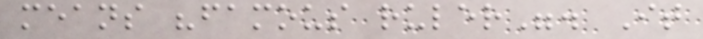means "famous ruler". It
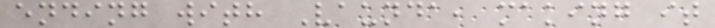ending with Vaunda, making it
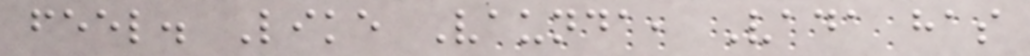feel. Like Vaunda, Vada has
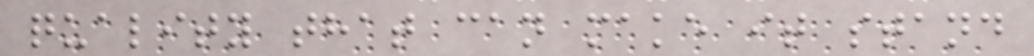quality that can make it stand
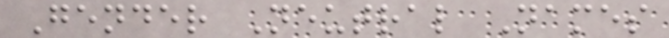Gender Neutral Names
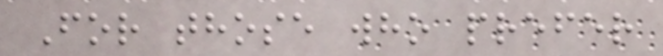For those who prefer
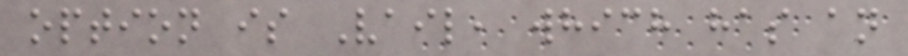option is Vail, which has an
